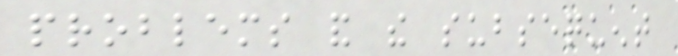problems and the subsequent
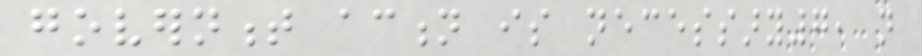government action is necessary7, not
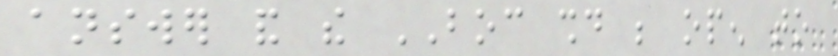answer and the BOC should be open to
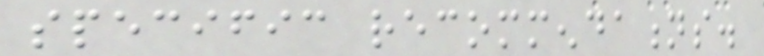specific recommendations.
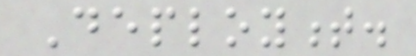Deployment.
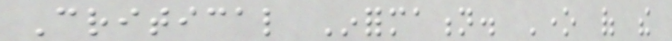Critical Information. One of the
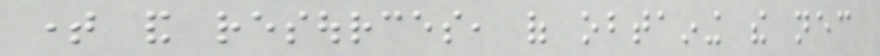time and resources, of obtaining the necessary
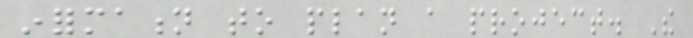information to plan a project. The
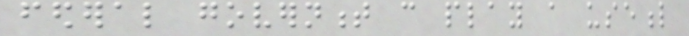federal government can play a useful
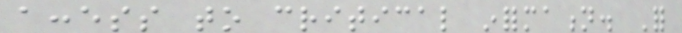access to critical information. For
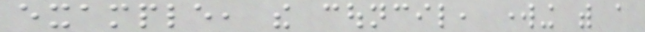example, the council, working with a
